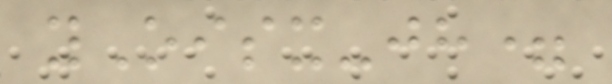yOisx-jh=
